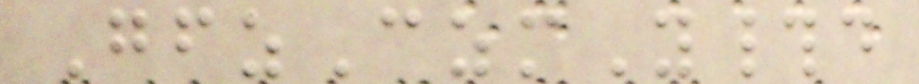GfzCzmY#d
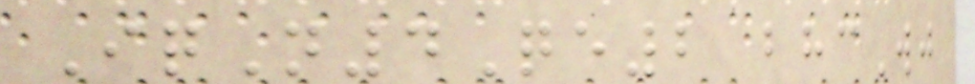IqN4Qe2 bhcWj
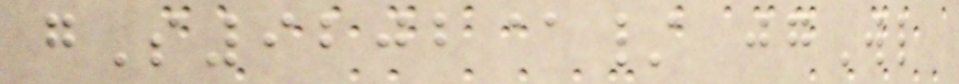gS9202@/ jgWl
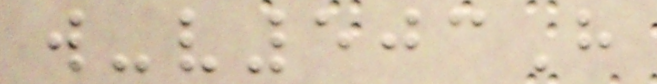w-v503H
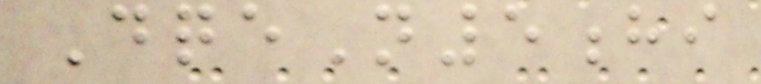DqeN5hi
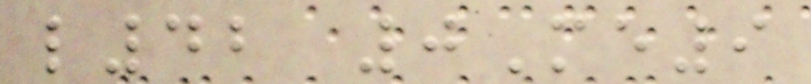l42 0Me9
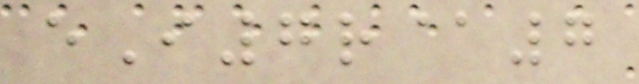eI7r@7
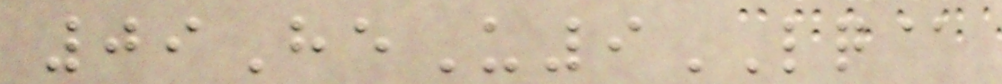09HeU9LQ@
